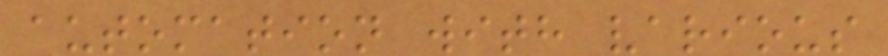automation with various
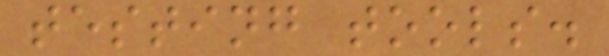testing tools.
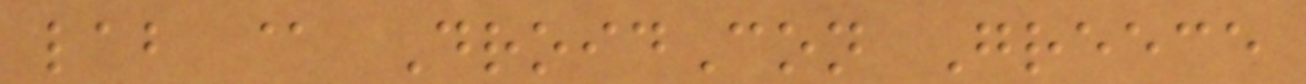lab @ DroidCon Greece
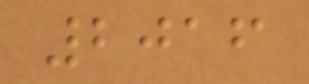2016
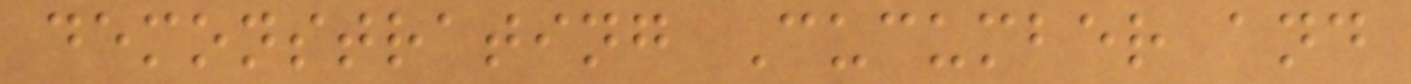demonstrating Cucumber and
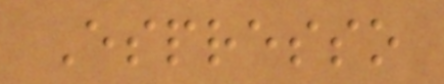Espresso
